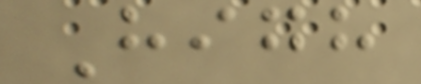High
